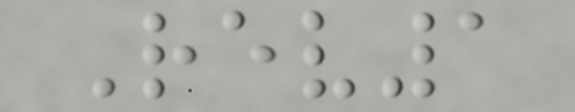Rev1
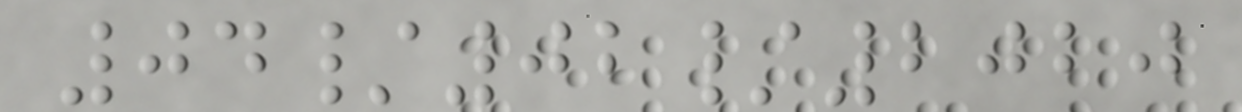04/02/2020
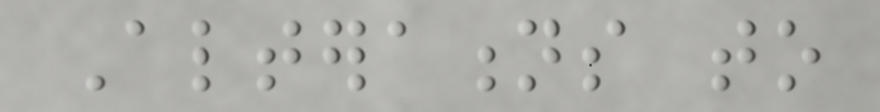Alterations to
